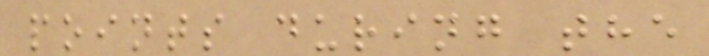points during the
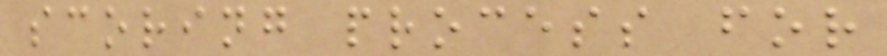scoring process for
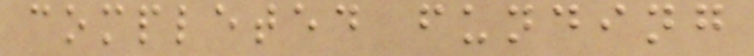completed funding
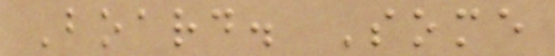Board. Some
